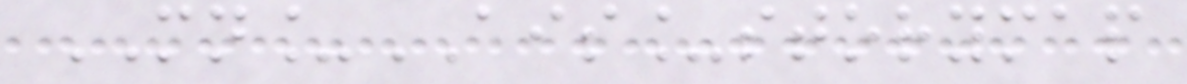MN_AIS_storymap
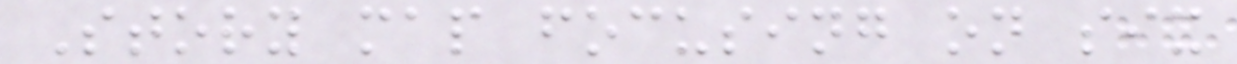Story map focusing on six
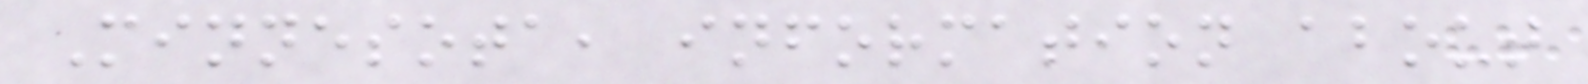Minnesota, information about
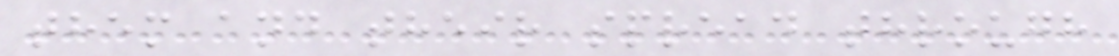them and their spread through
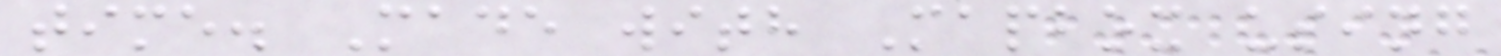time. Made with Mapbox using
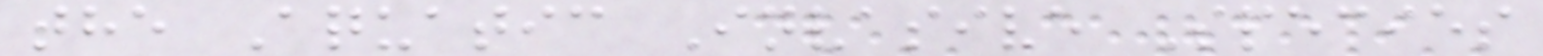the Aquatic Invasive Species
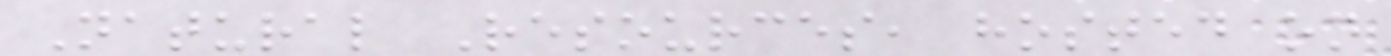Natural Resources, hosted on
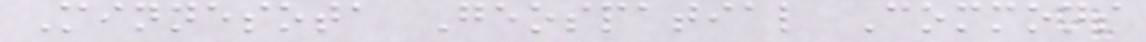Minnesota Geospatial Commons
